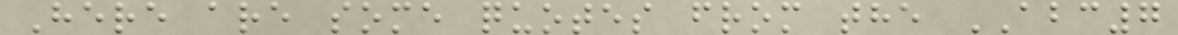Here are some quotes from the ABC7
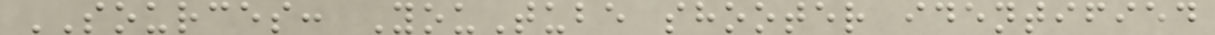SOURCES: YouTube shooter identified
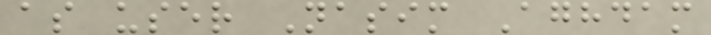as user Nasim Aghdam
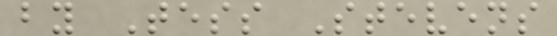by Tess Stevens
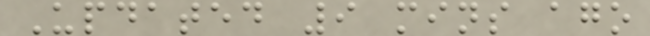Updated 9 mins ago
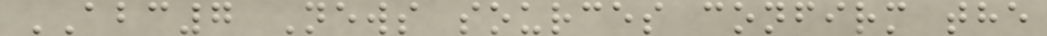ABC7 News sources confirm the
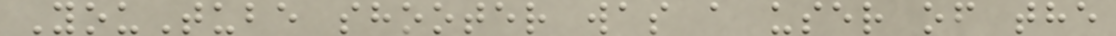YouTube shooter was a user of the
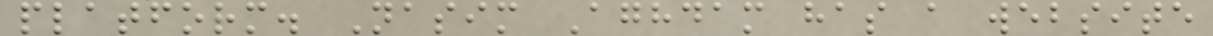platform. Nasim Aghdam has a website
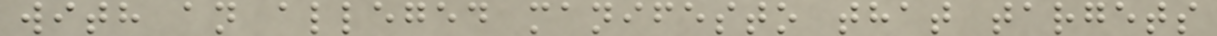with an alleged manifesto that targets
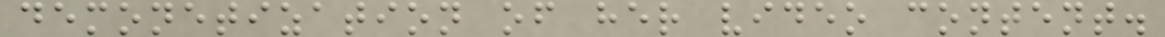demonetization of her video content.
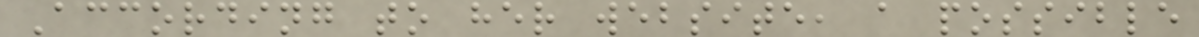According to her website, a possible
